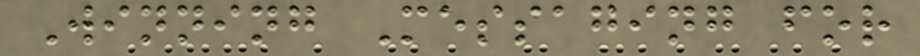Winning Messaging for
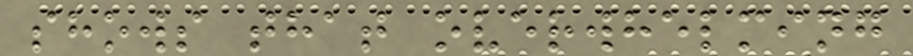shows that overwhelming
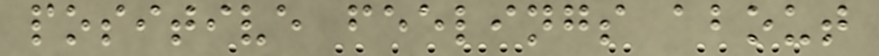positive feelings about
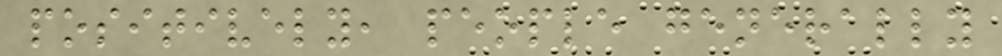positively, people generally
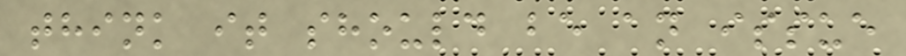think it should be an issue
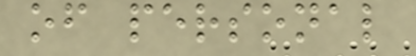of personal
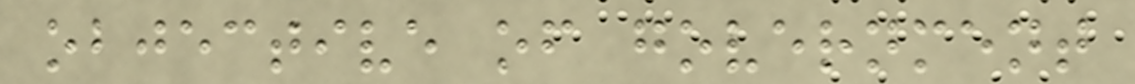objective of government
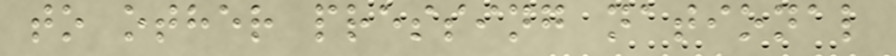to other pressing national
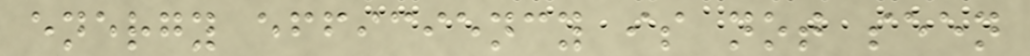energy efficiency is not seen
